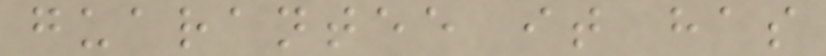guarantee it has
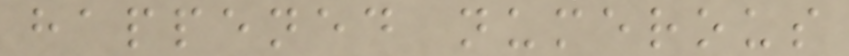happened numerous
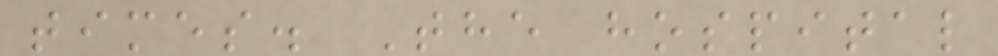times. The hospital
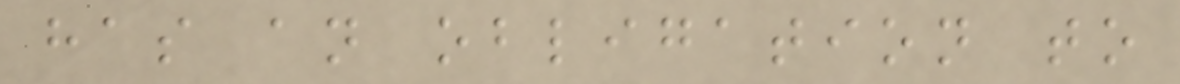has an obligation to
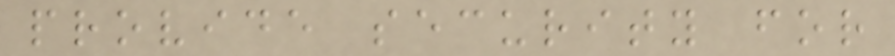provide security for
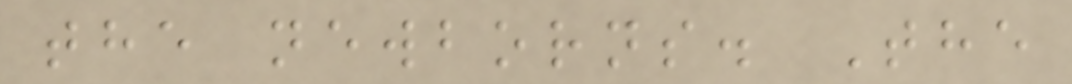the newborns. The
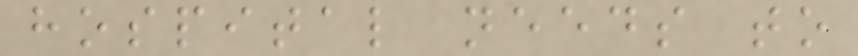hospital needs to
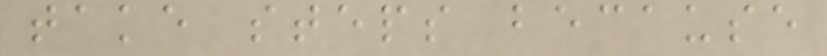take steps because
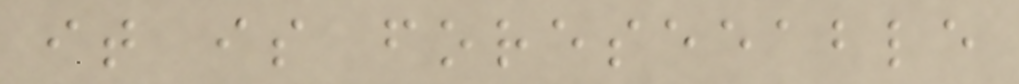it is foreseeable
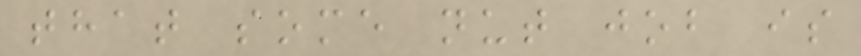that some nut job is
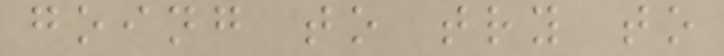going to try to
